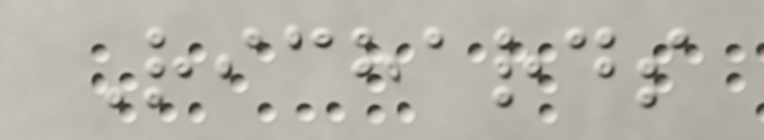Richards
